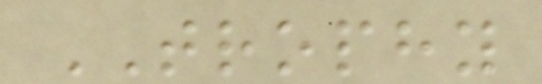TROPHY
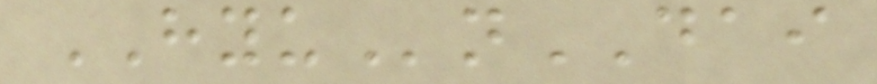HYUnDAI
